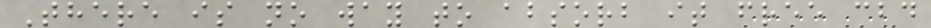There is no way to absorb it free cbd
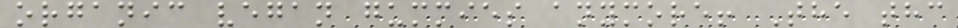organic vegan gummies anymore! The thc
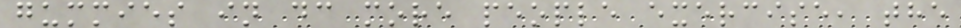gummies in dc more people exercise, the
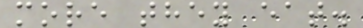more they eat.
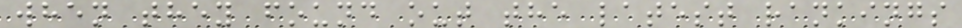when they found out the latest rankings
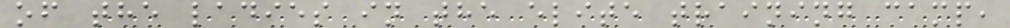of the ladies in the elite training camp,
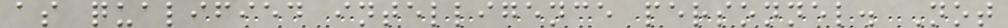as qualified intelligence personnel. Not
